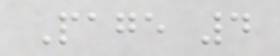Page 4
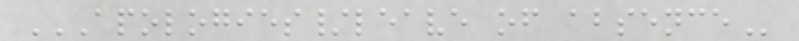APOLOGIES/LEAVE OF ABSENCE
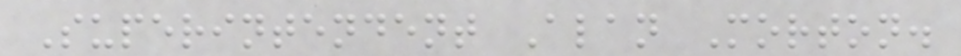Superintendent Alan Morton.
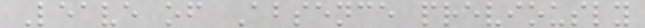Leave of Absence previously
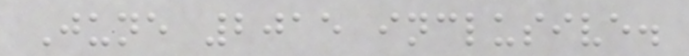June 2015 inclusive.
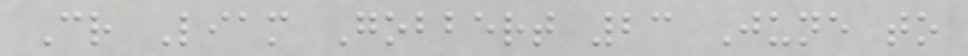Cr Liam Gobbert 23 June to
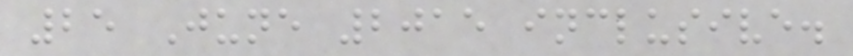25 June 2015 inclusive.
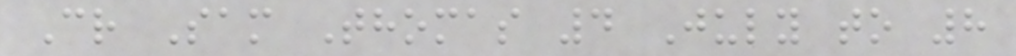Cr Sam Thomas 4 July to 8
